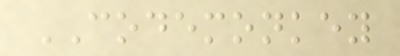CODEMONKEY
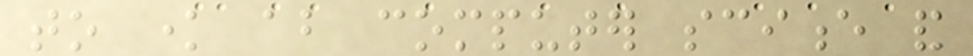to know about computer science and
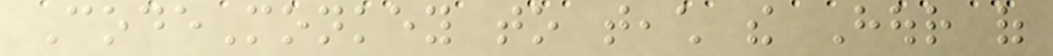CodeMonkey to teach the Hour of
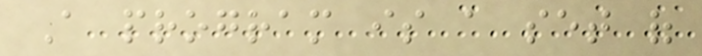A program is a set of
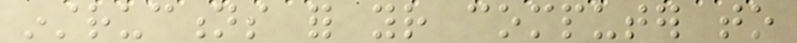instructions for your computer to
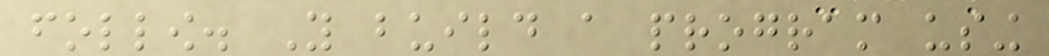follow. You build a program using
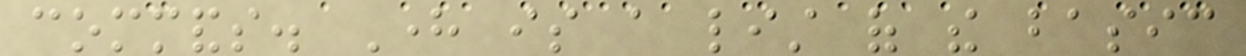commands. Here is a list of the basic
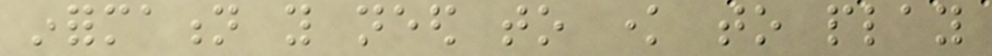information you need to know to play
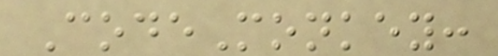CodeMonkey:
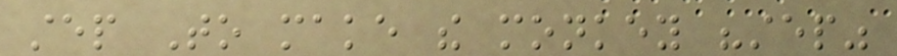step To make the monkey "step"
